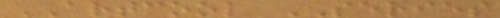ARTCOOL SERIES
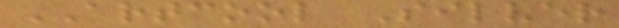ARTCOOL Silver
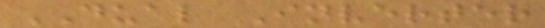DUAL Inverter
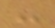-
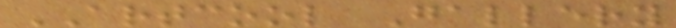ARTCOOL Gallery
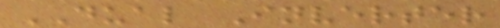DUAL Inverter
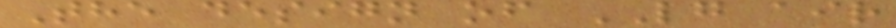The design of LG air
